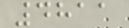4811
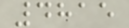4815
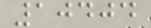10404
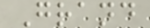Grand
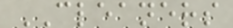CLEANERS
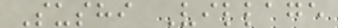Sushi Village
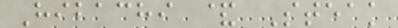Hibachi & Steak
